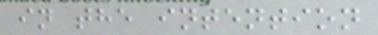in the intention
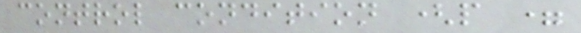control condition (p =
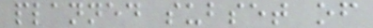planned subset of
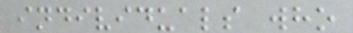individuals who
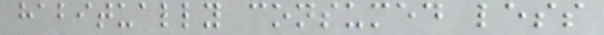habitually consumed less
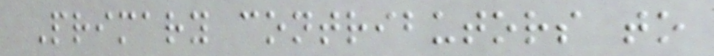Primary contributors to
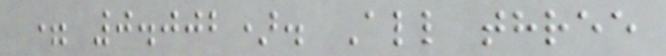= 0.002). All three
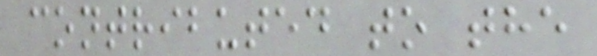contributed to the
